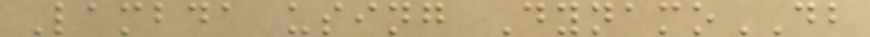Lambda using DynamoDB
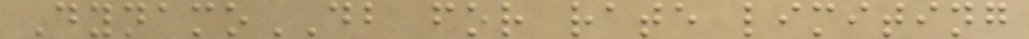DynamoDB for rate limiting
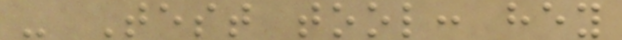- Test tool: hey
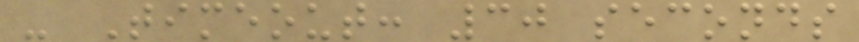- Timeout: 30 seconds
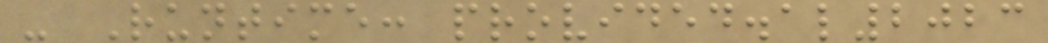- Runtime: provided.al2023
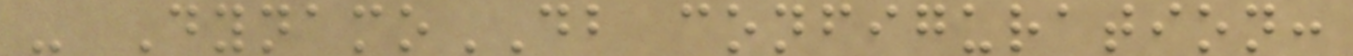- DynamoDB configuration:
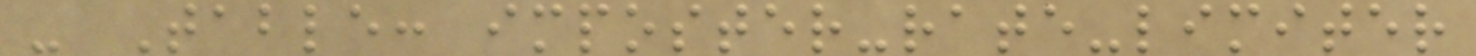- Table: imposter-rate-limiter
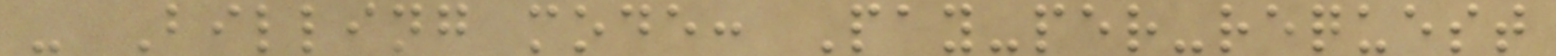- Billing mode: Pay-per-request
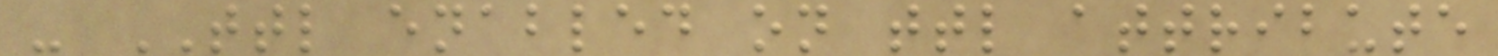- TTL enabled on ttl attribute
